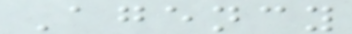Agency
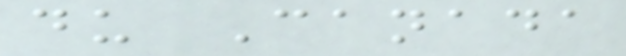du Canada
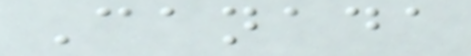Canada
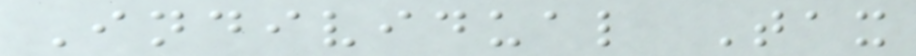Individual Tax
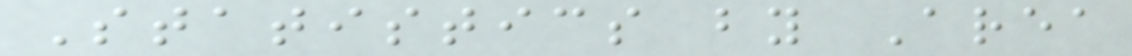Statistics by Area
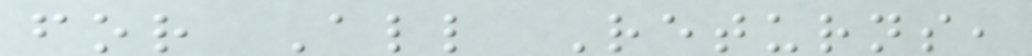for All Returns,
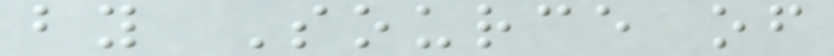by Source of
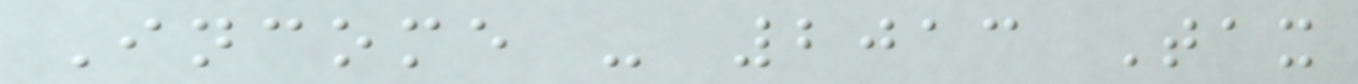Income - 2013 Tax
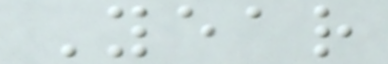Year
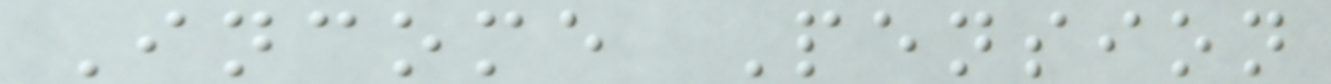Income Pension
